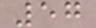57
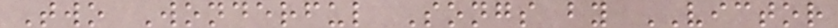Two Wonderful Songs by VICTOR
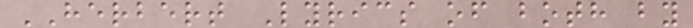HERBERT Lyrics of both by
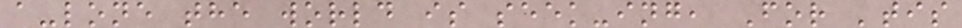a-lone the world is seek-ing, For 'tis
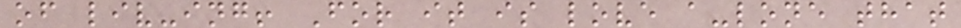of liv-ing! For it is love a-lone that
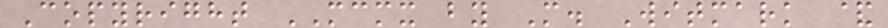Copyright MCMX by M. Witmark &
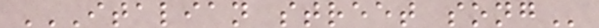ITALIAN STREET SONG
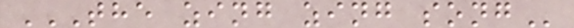THE ZING ZING SONG
